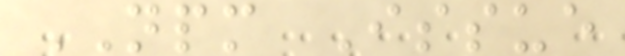NPM Issue
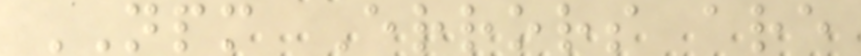NPM Errors are
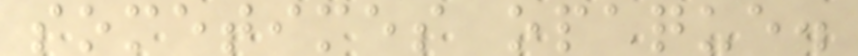sometimes opaque.
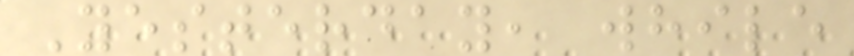Yesterday, while
